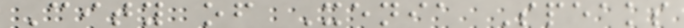City of Xenia Speaks
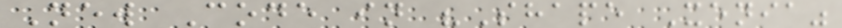New Code in "Shape Xenia"
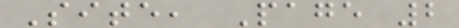Site, Page 2
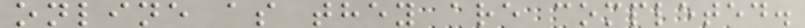online as they are completed.
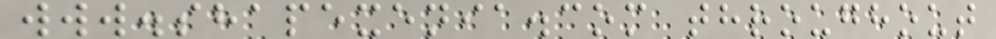www.shapexenia.com throughout
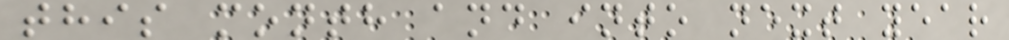this month and into next year
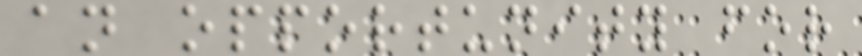an opportunity for
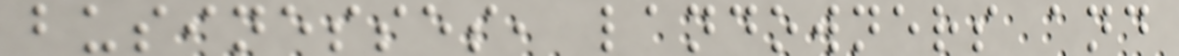businesses, landowners and
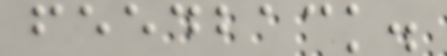feedback.
